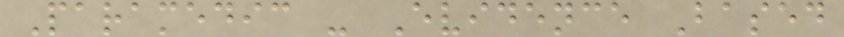Paramedic - Evidence Based
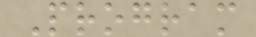Program
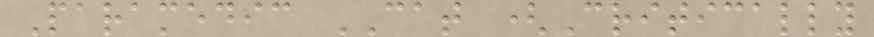Paramedic CAT (Critically
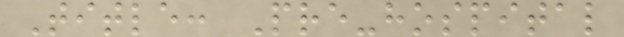Title: Pre-hospital
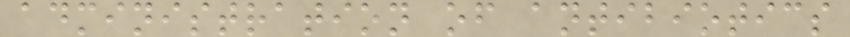administration of antibiotics
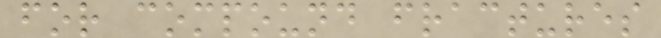for compound fractures
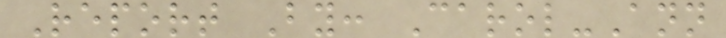Report By: Carol-Ann
